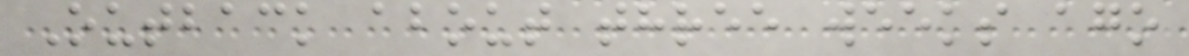Outback about three weeks ago
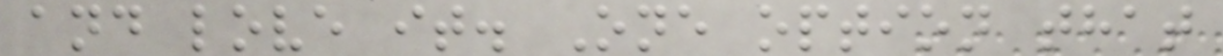and love it. One option that
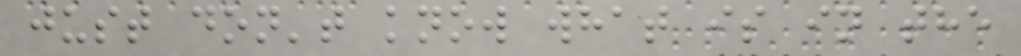just don't know what is in the
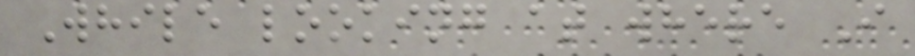While looking at where I
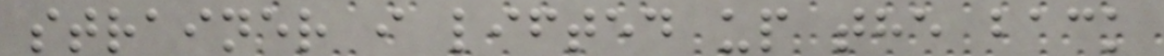strainer i lifted up the back
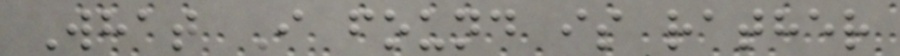What I found is rather
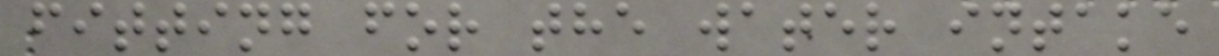fitting for the water intake
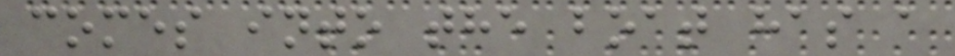comes into the boat has a
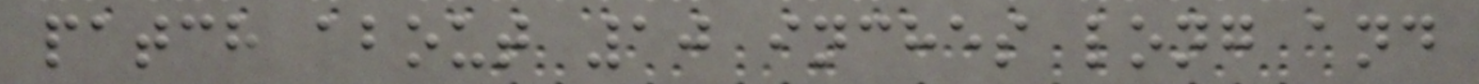patch about 10 inches long and
